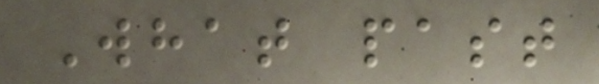What past
